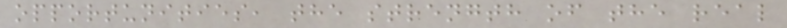opportunities, the strength of the real
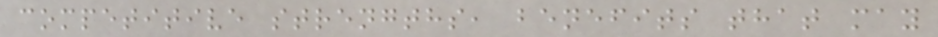competitive strengths, benefits that may
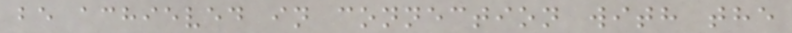be achieved in connection with the
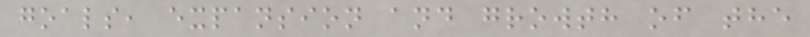goals, expansion and growth of the
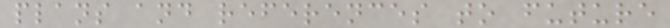plans and references to future
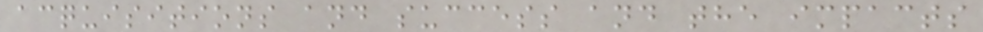acquisitions and success and the impacts
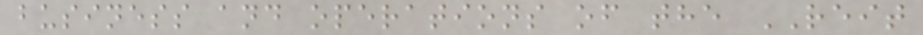business and operations of the REIT
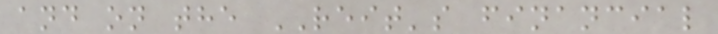and on the REIT's financial
